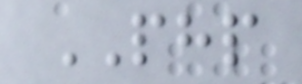PHP
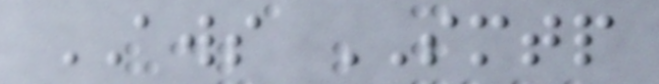AWS SMTP
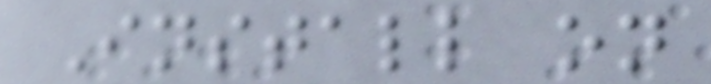Install on
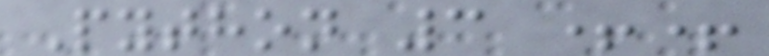Python 3 ++
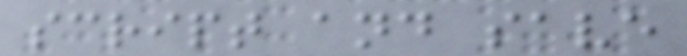script and save
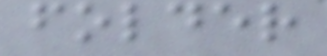folder
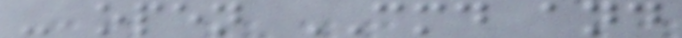- open CMD and
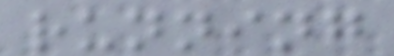running
